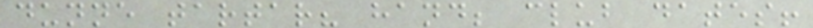dunne tartar? hand; club dates!
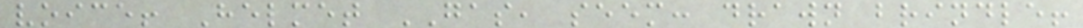voice! Helmet GAS, seem: drawn brindle!
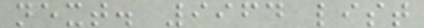next. 9964 list
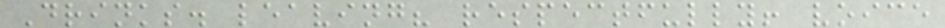Drinks. leaving? respectfully! voice
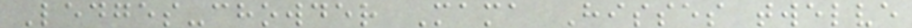Ledges-chowder Mama Hisses twelve
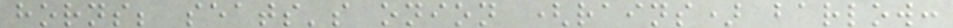horns; seats's onion (rains) barlow:
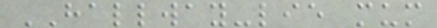HALLWAY-lie mum
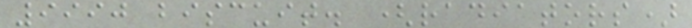9990 biscuit. (radiators)
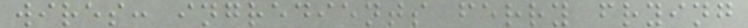wires: ingredients ferry frying
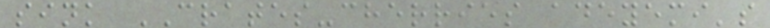sink CRATES-cherries adeyemi's
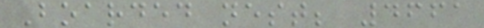Boarded nest; 4661
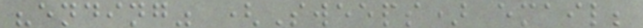"ending" (Sweeps) email;
